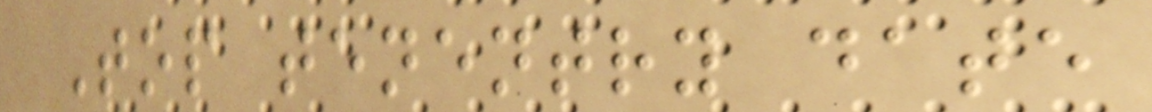Top tenentry date
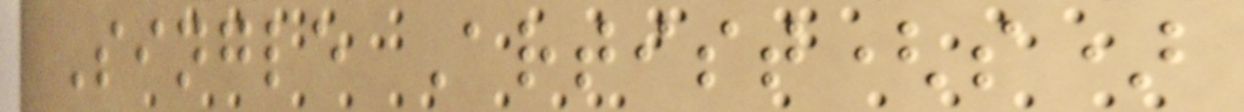Single Artist(s)
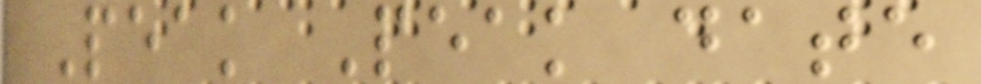Peak Peak date
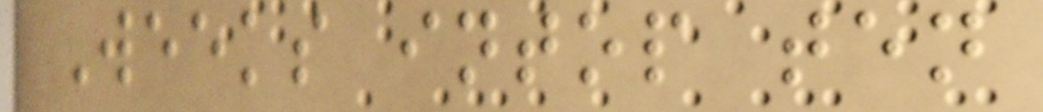Weeks intop ten
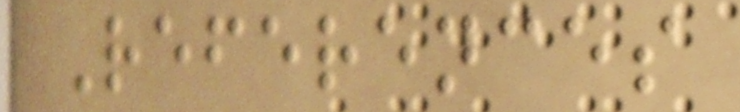References
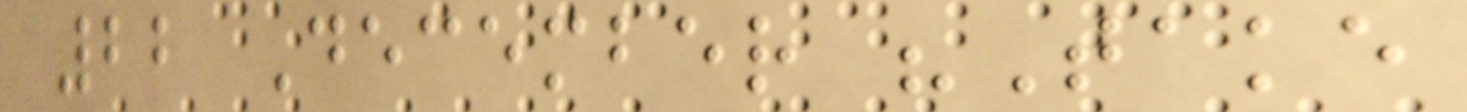22 December "Take
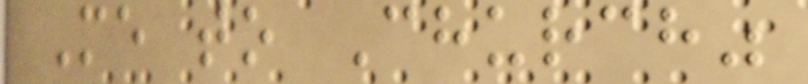Me to Church"
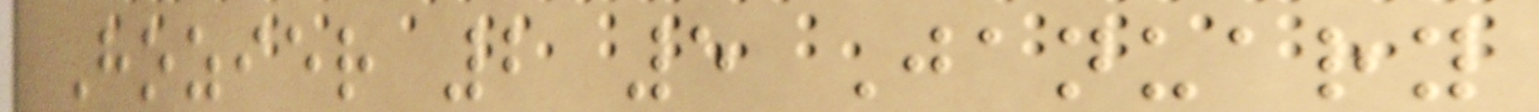Hozier 2 5 January
